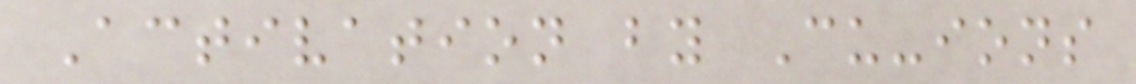Activation by Cu-ions
